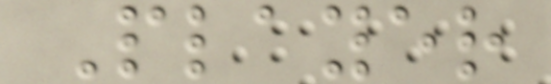Player
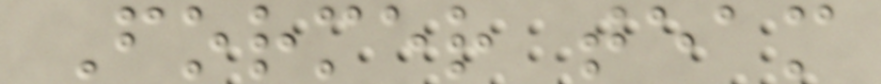Former team
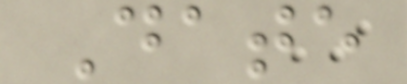Date
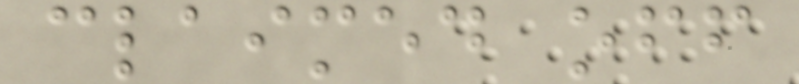claimed off
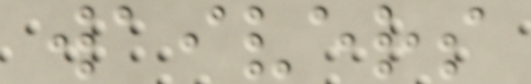waivers
